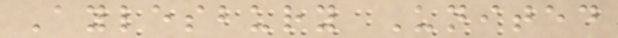Aylesbury United
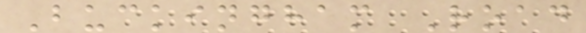Buckingham Road
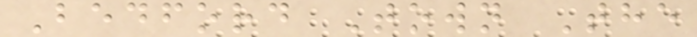Bedford Town The
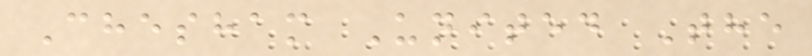Chesham United The
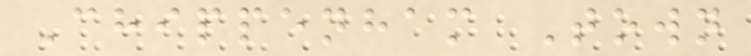Chippenham Town
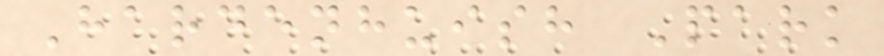Hardenhuish Park
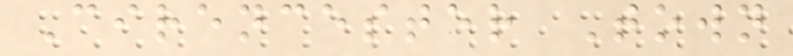Cirencester Town
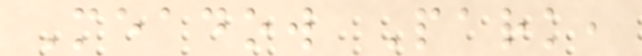Meadow Park,
